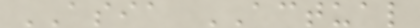ASIA ACTUAL
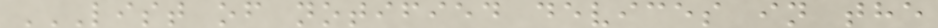LIST OF NOTIFIED DEVICES IN THE
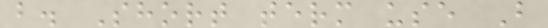b. Short term use B
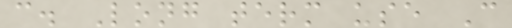c. Long term use C
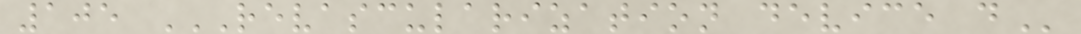105 REVASCULARIZATION DEVICE D
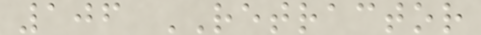106 RETRACTOR
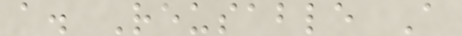a. Reusable A
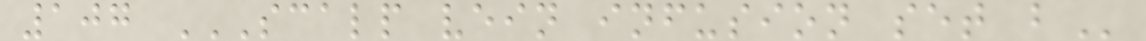107 SCALP VEIN INFUSION SET B
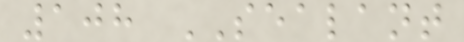108 SEALANT
